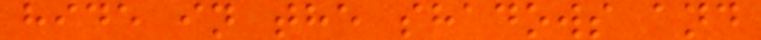hide in the shadows and
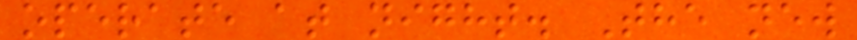operate at night. The new
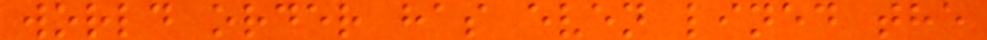world order has even lined the
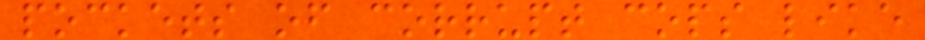pockets of corrupt cops like
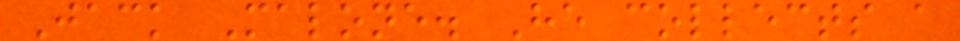Jack Malone. He collects a
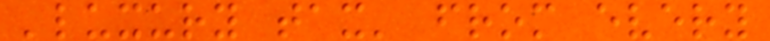'luxury tax' from every
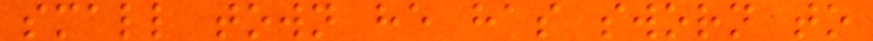small town he has sworn to
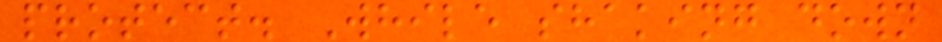protect. While shaking down
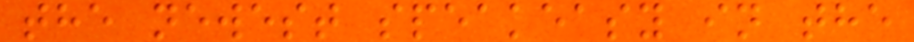the newest speakeasy in the
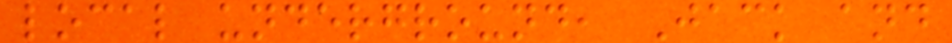local underground, Jack and
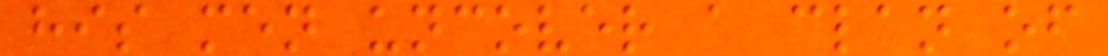his men uncover a clan of
